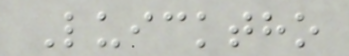Luicktho
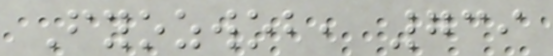Fyozwob, 739
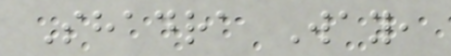Shadra Way,
